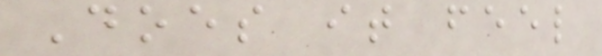Does it feel
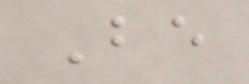Be
